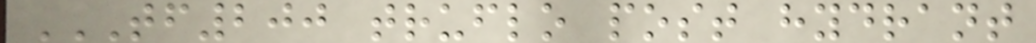TF200 TRUFLO POST HYDRANT
